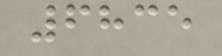6835
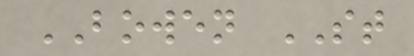BOWEN ST
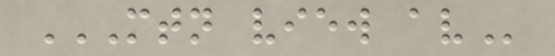MTN VIEW AV
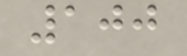100
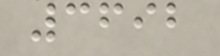3692
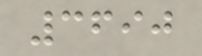3690
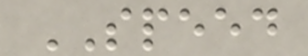SPEED
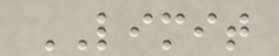LIMIT
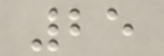25
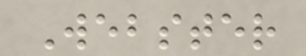Webster
